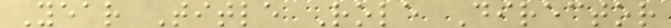Year Title Role Director
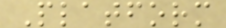Platform
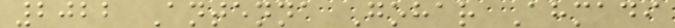2022 Antenna Gohar Ahmadi
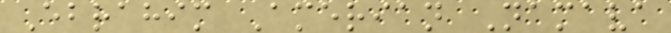Ebrahim Amerian Namava
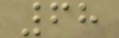68
